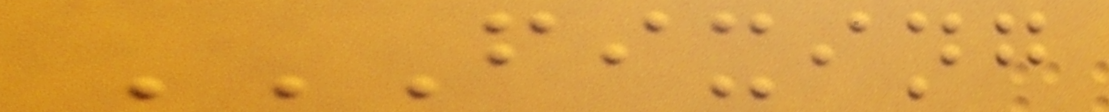FIXING
